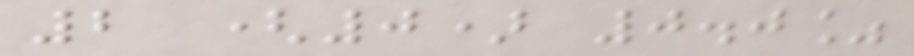2 (0) 0.0%
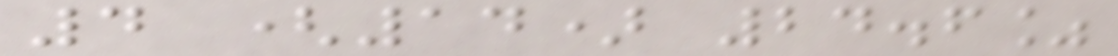4 (14) 24.6%
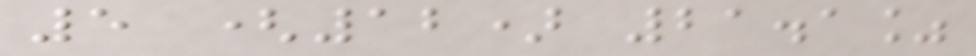5 (12) 21.1%
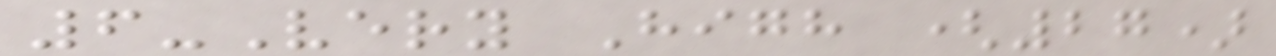6-Very High (27)
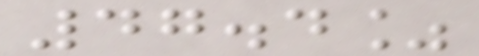47.4%
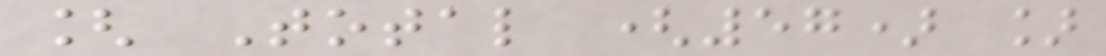[ Total (57) ]
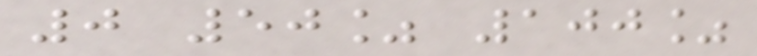0 50% 100%
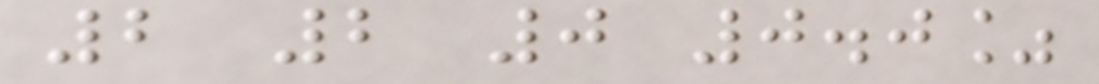2 2 0 0.0%
